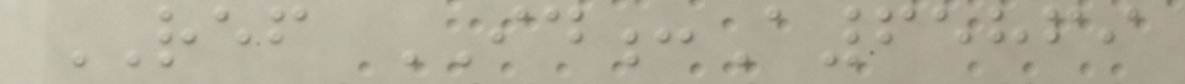REF ID:A65869
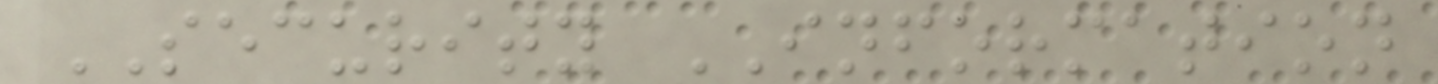SECURITY INFORMATION
